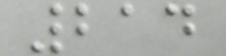214
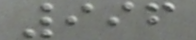996
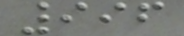996
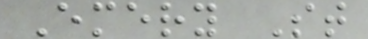Emery St
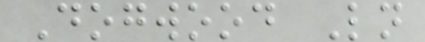Dogwood Ln
